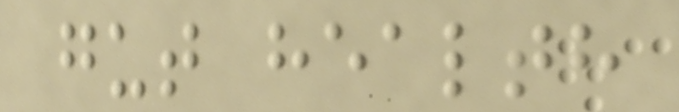gut health
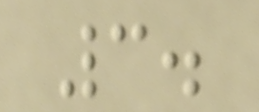3.
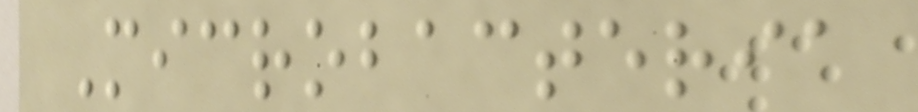Microbacteria
